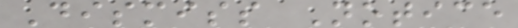Dismiss Notice
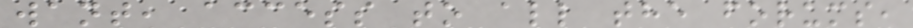want, access to all the forums,
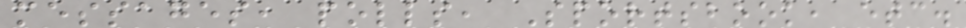messages, polls, Sportsbook, etc.
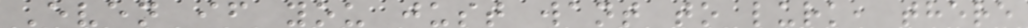Even if you just want to lurk, there
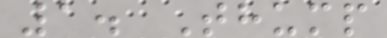1. Thump
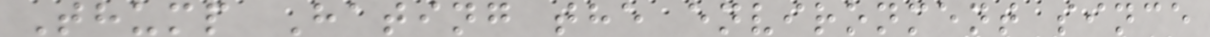Thump Hating the environment since
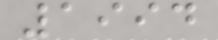1994
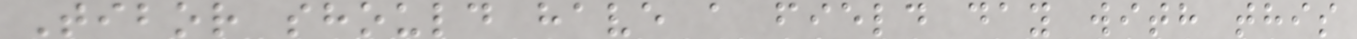Tibor should have a field day with this
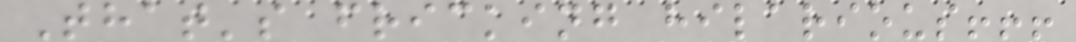That's fricking hilarious!!!
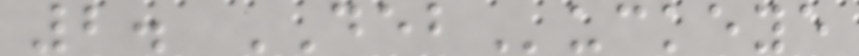2. DEBuckeye
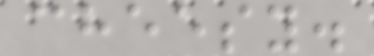cheesy.
